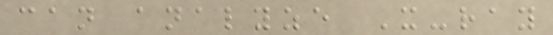can analyze X-ray
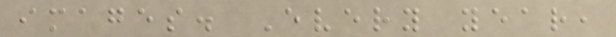images. Every year,
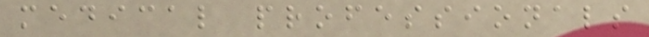medical professionals
